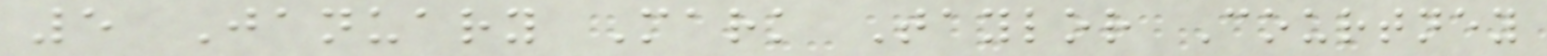5 January Mark Taylor Courtney
